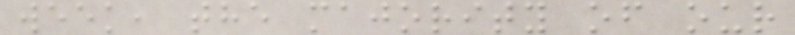week, the majority of our
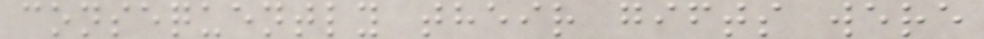consequently their gifts were
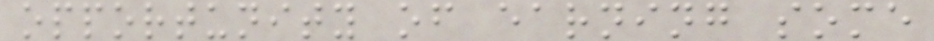opportunity of earning some
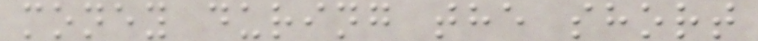money during the short
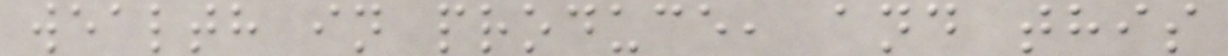wealth in produce, and this
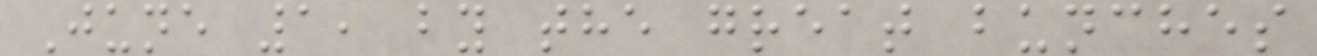June 1, by the great bunches
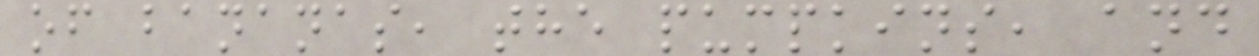of bananas, the pumpkins, and
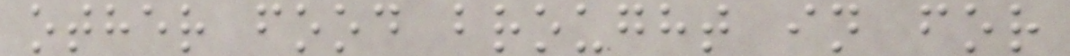other food brought in for
